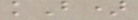kB)
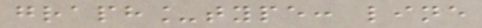graph_type: line
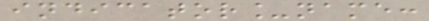indicator_name:
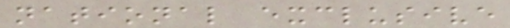national exclusive
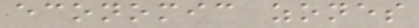economic zones
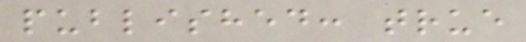published: true
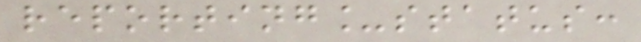reporting_status:
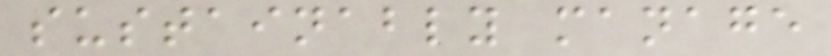sustainably manage
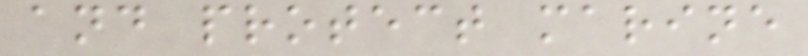and protect marine
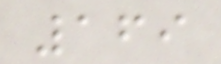169
